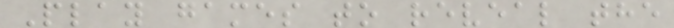Play games to reveal the
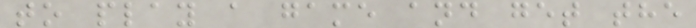to play a game and get the
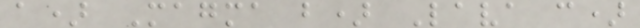a) Magma b) Lava c)
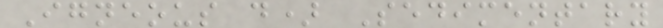Igneous d) Sedimentary
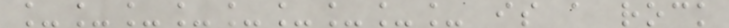_________ is a rock
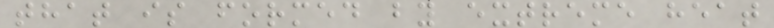that is formed by extreme heat
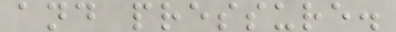and pressure.
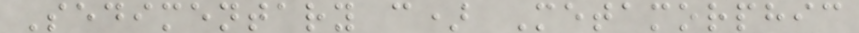Sedimentary c) Metamorphic
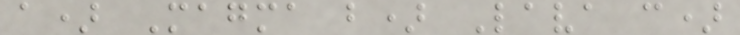a) Magma b) Lava c)
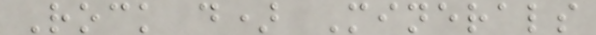Rock d) Minerals
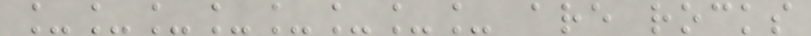________ are rocks
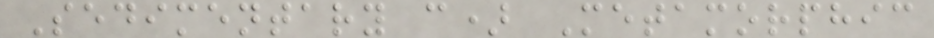Sedimentary c) Metamorphic
